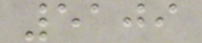5109
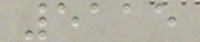5115
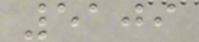5109
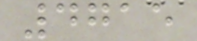4715
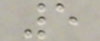5
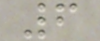6
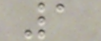1
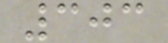303
